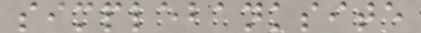simplebanksite
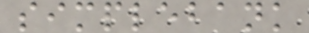simplebank
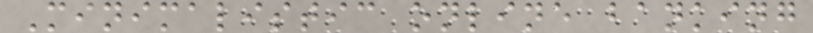Minimalistic online banking
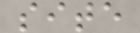site
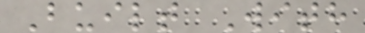Built With
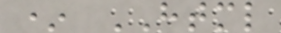* HTML
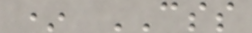* CSS
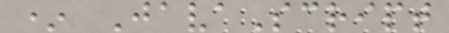* JavaScript
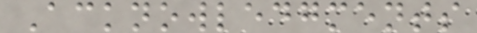Acknowledgments
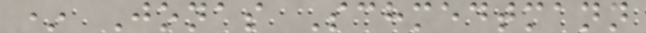* Jonas Schmedtmann
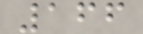166
